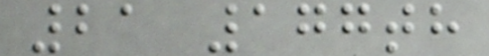21 177th
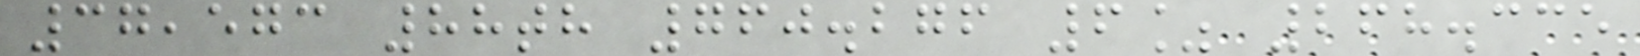37,573 88th 760.276 6% 268.335
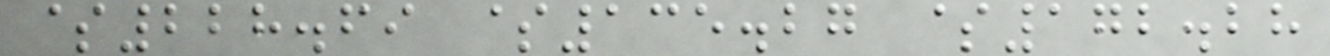$228.69 $135.27 $172.28
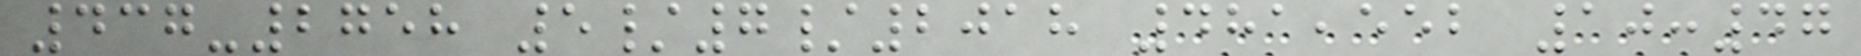437-2758 5/7/2018 481,552 10:47
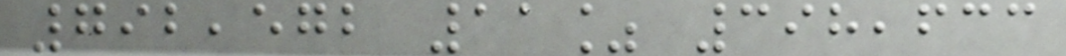792,572 11% 398,633
